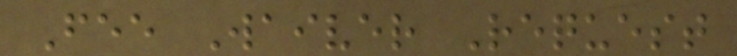Fee Waiver Request
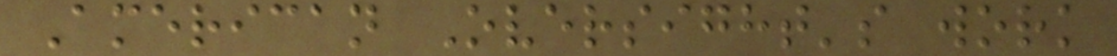American Oversight's work
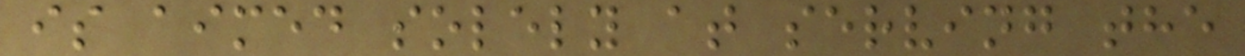is aimed solely at serving the
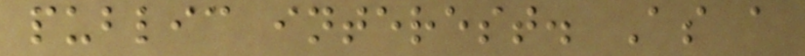public interest. As a
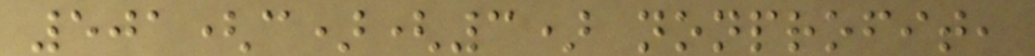501(c)(3) nonprofit,
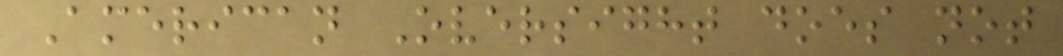American Oversight does not
